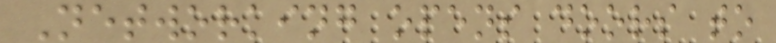Networking opens doors to
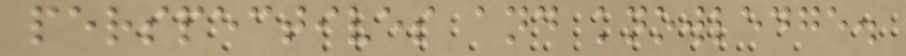perspectives and knowledge.
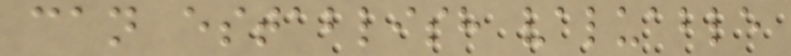can establish valuable
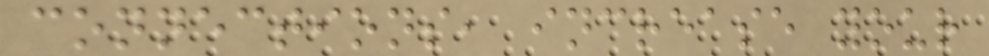connections, increase your
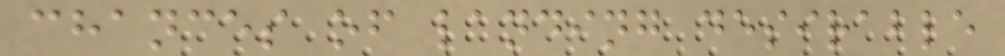chances of landing desirable
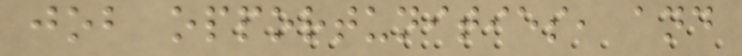job opportunities, and
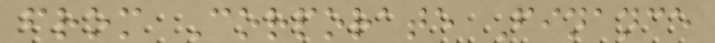from Corporate Finance
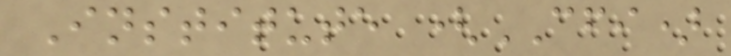Institute (CFI)
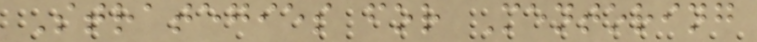Strategies for Mentoring
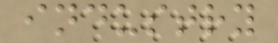industry
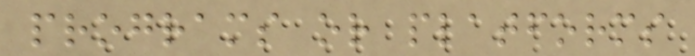programs or platforms
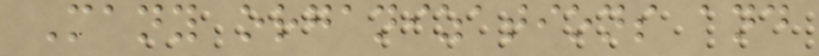Many organizations and
